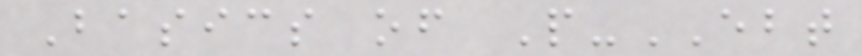Basics of P-EBT
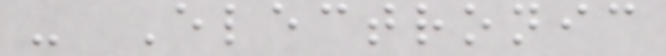- Electronic
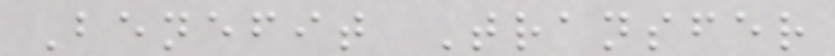Benefit Transfer
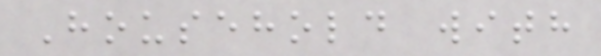Household with
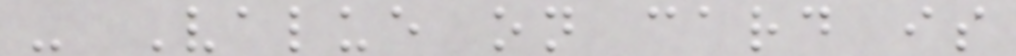- Value on card is
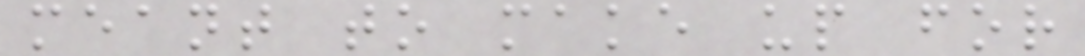meant to make up for
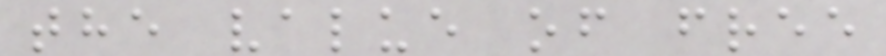the value of free
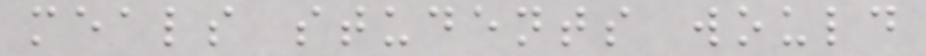meals students would
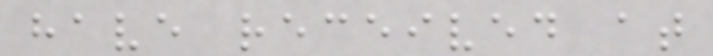have received at
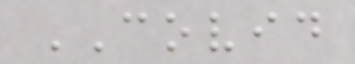COVID
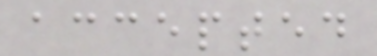accepted
